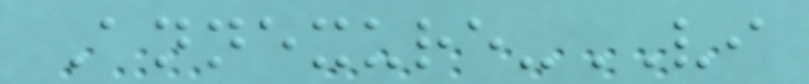Annexure-VI
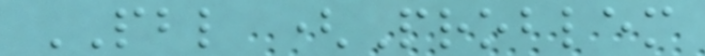PBL (Problem
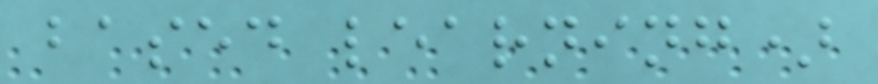based learning)
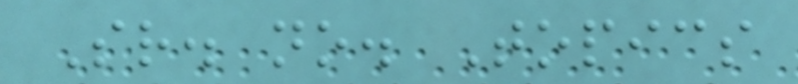Sr. no. Topics
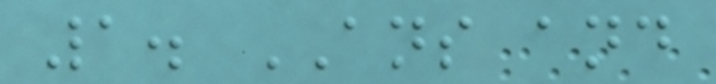1. ANS and
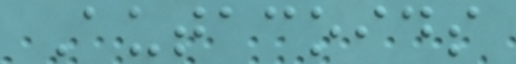Autacoids
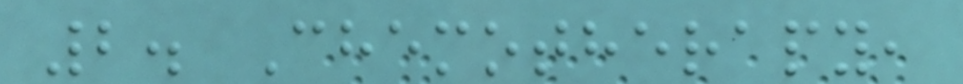2. Chemotherapy,
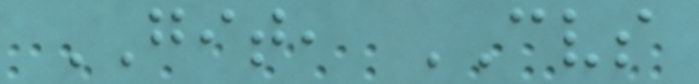GIT, CVS
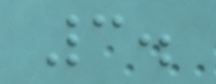3.
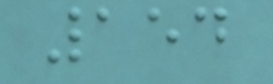154
